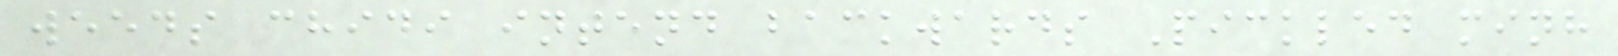weeds chidi intend backwards Pickled minh
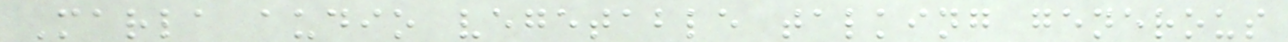Marla audio vegetable talking generous
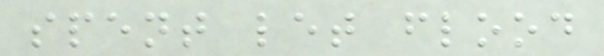spent let flood
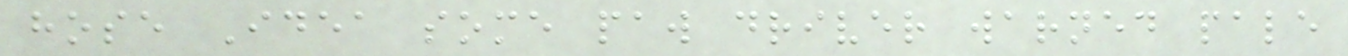hose Idea some paw driver warned pale
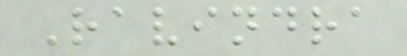Ravindra
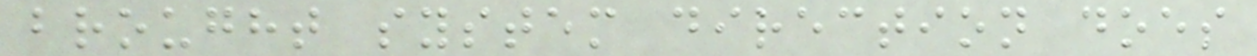brought system direction does
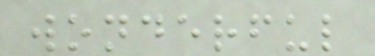wonderful
